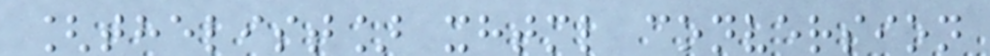[thelist] xhtml conversion
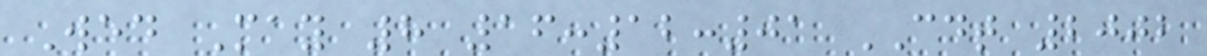Wed May 8 16:12:01 CDT 2002
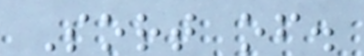Sort of.
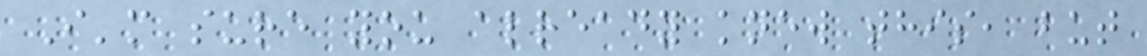I'm sure you already knew this, but
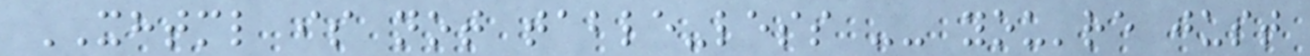XHTML is not table-less -- you're just
